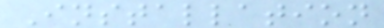Installation
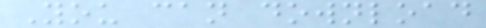You can download
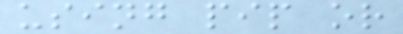using pip or
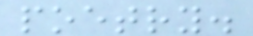poetry.
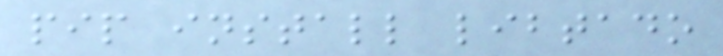pip install libtado
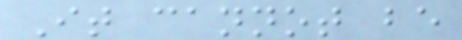It cannot be
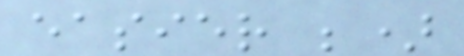easier ;)
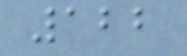122
